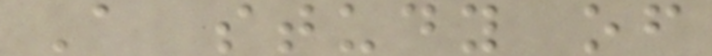A study of
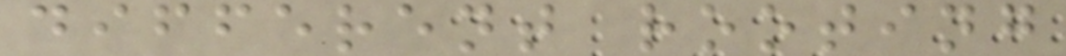different rooting
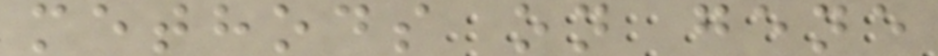methods on gene
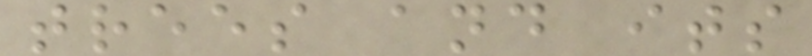trees and its
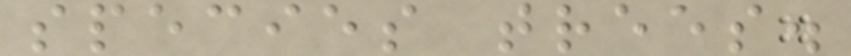species trees.
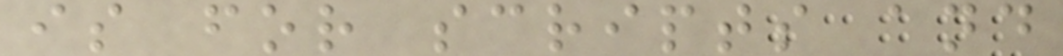is for scripts and
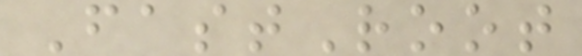FastRoot
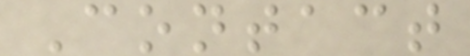Contact
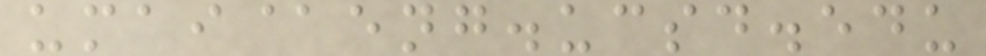umai@eng.ucsd.edu
